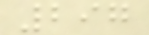297
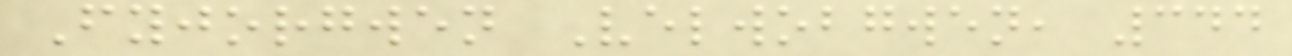Fyjorgwen Velwobgwen, 344
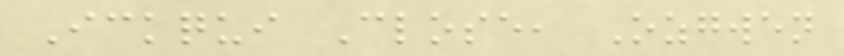Ickqui Close, Ozgwen
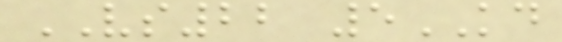VS22 5KD
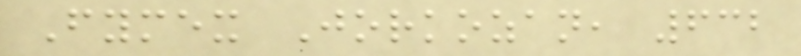Fymex Jorkozan, 632
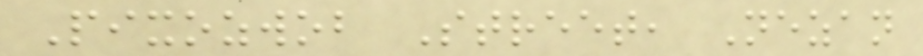Pixozwob Street, Nezan
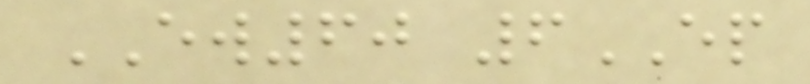EW60 6EP
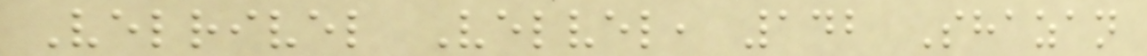Velrivel Velvel, 142 Shazan
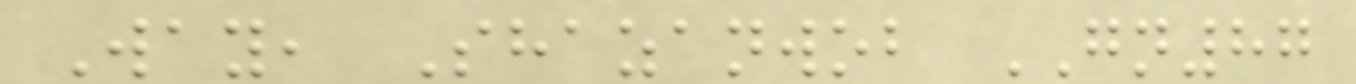Way, Shazanwob GN87
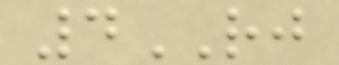4RJ
